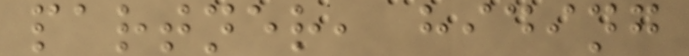partner, hiding
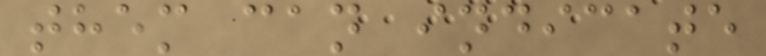them can indicate
